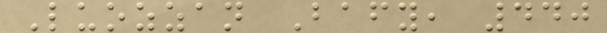Luozzan Bafy, 440
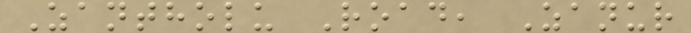Zantholu Road, Zanur
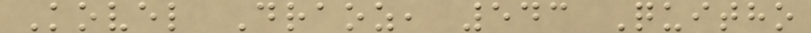Kovel Draoz, 543 Quitho
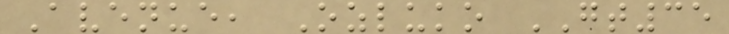Avenue, Ozluko GT35
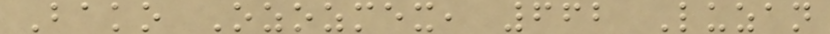Bako Ozozmex, 662 Luzan
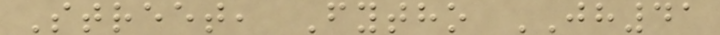Street, Fytho JH41
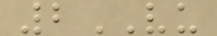2VU
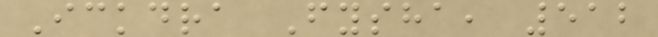Ickdra Fysha, 512
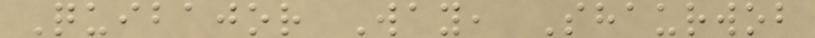Quibajor Way, Shaurwob
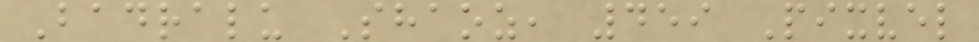Badralu Shaoz, 459 Pixvel
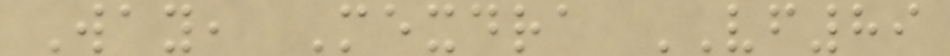Way, Mexdra VF89
